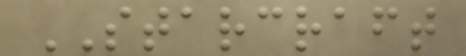STARCRAFT
